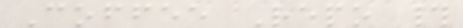Coffee Repo #
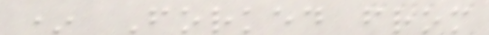* Forked from
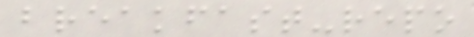breakfast-repo
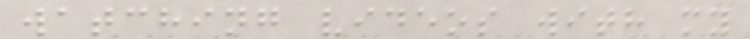watching videos with my
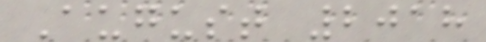August 2018
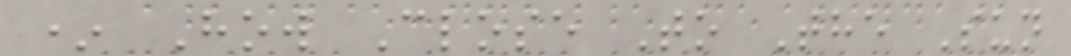* How Close To The Sun
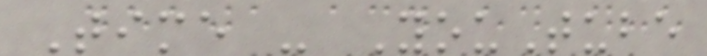Time - YouTube
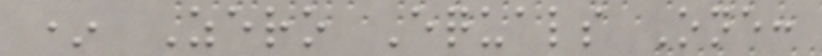* Zero Equals One:
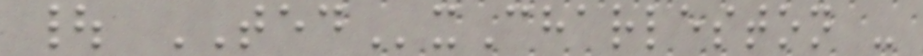| TEDxCharleston -
